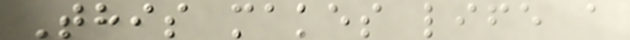This makes life a
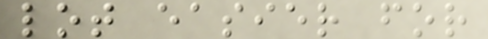lot easier for
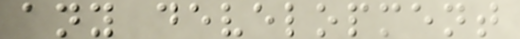any development
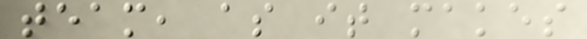team, as it makes
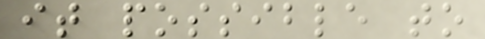it possible to
